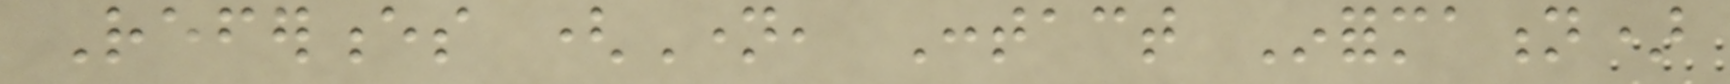References (Name, Contact Information)
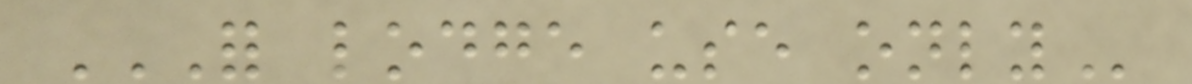FOR LODGE USE ONLY
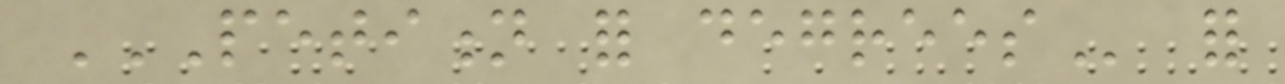PETITION FOR DEGREES for
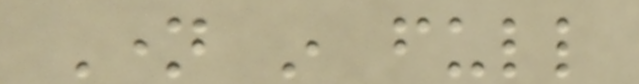Name in full
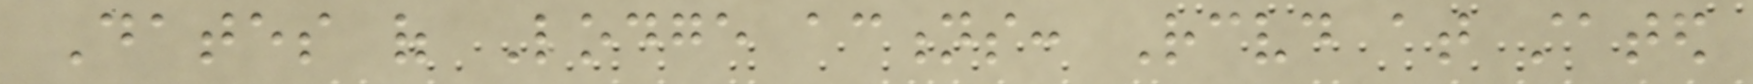Dates of Lodge actions: Received at stated
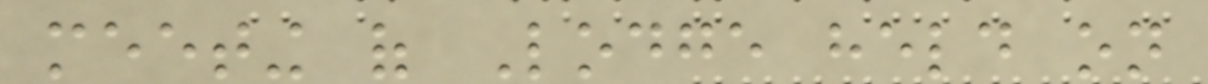meeting of Lodge held on
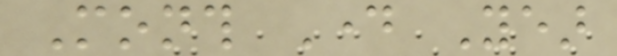Month Day Year
